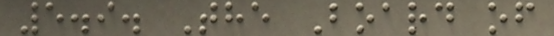5.9. The Board of
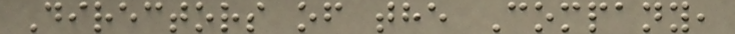Directors of the Company,
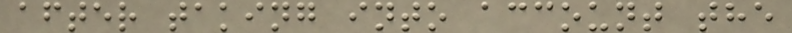after taking into account the
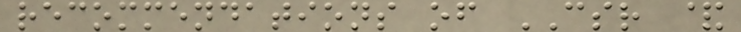recommendations of CSR &
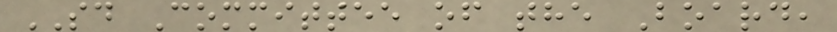SD Committee of the Board,
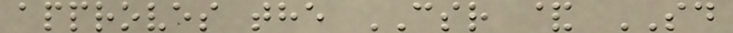approves the CSR & SD
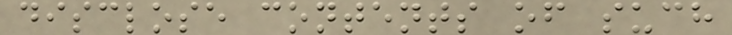disclose contents of such
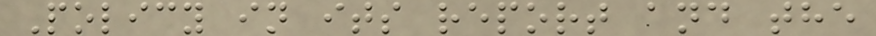Policy in its report and the
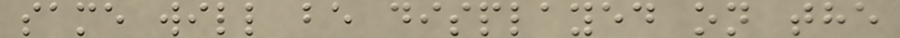same will be displayed on the
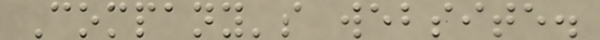Company's website.
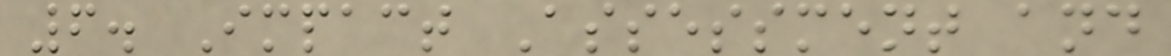6. Impact Assessment and
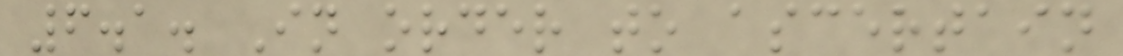6.1. In order to ascertain
